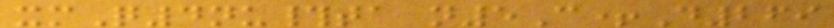xmQ4nu#ta n5C+D269
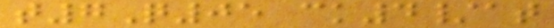t7Q05 ck4/at
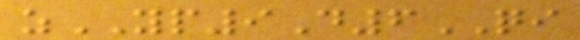zYP9D6QI
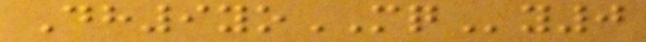Dh9yoMQy0
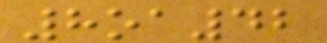8oa42
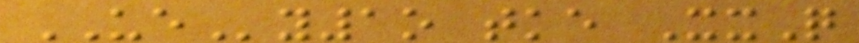UEy1o tke XxQ
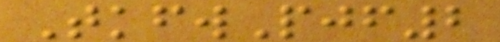TkfwPjf2
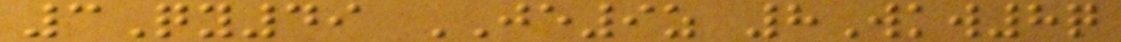3Qy49 JE9z 8Wkw8q
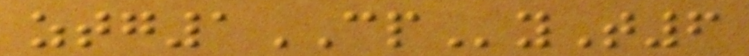ztg1CPyT6
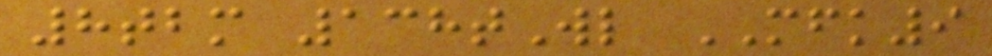8tbm 138tWl MFK9
